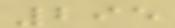295
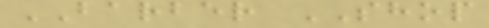BARBER SHOP
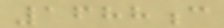1688c
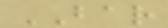BAR
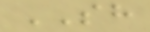SH
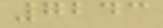7243
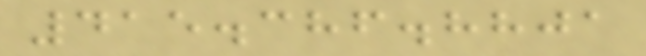415.386.8801
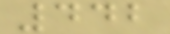442
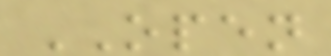OPEN
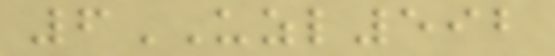6UZL592
